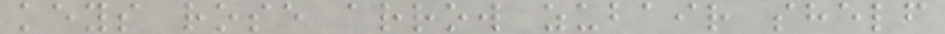keys rose arrow zubair shelf
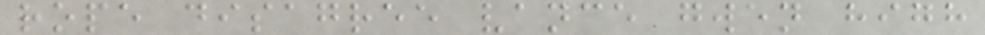rope disagree vance gwen high
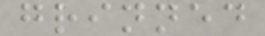grinned
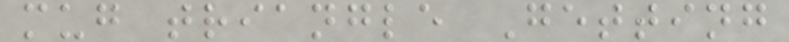mug triangle Getting
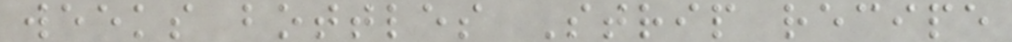weeks bottles Strip recipe
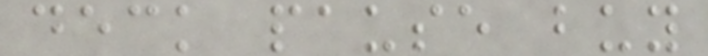deck pause buy
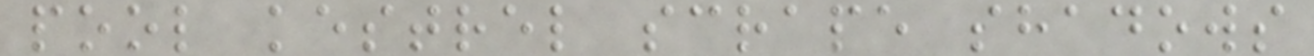pool kestrel scrape shadows
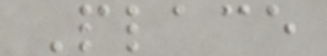Place
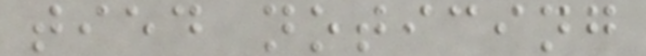tied noticing
